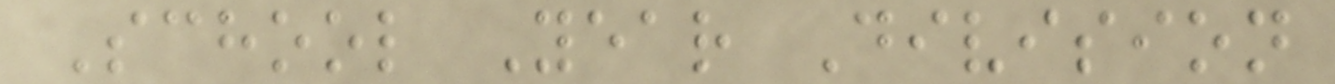School Year Division
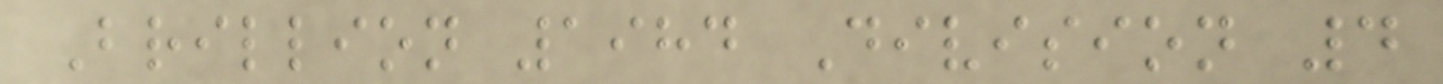Brillion 1984 Division 4
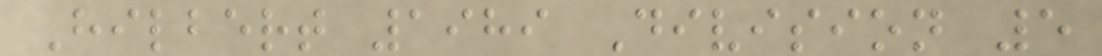Hilbert 1989 Division 5
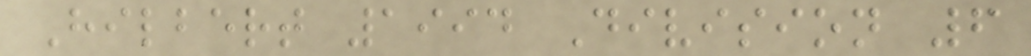Hilbert 1994 Division 6
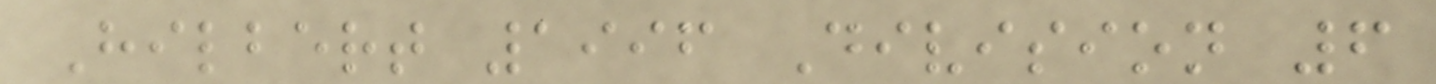Hilbert 1996 Division 6
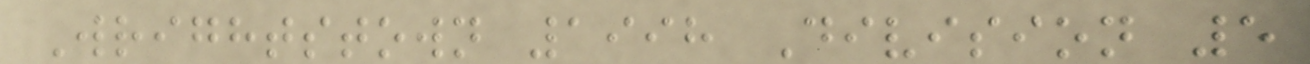Wrightstown 1998 Division 5
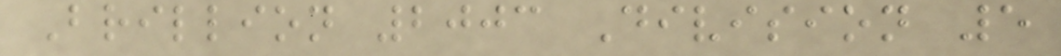Brillion 2003 Division 5
